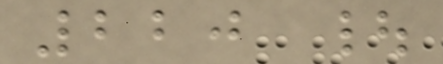220 |
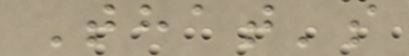That's
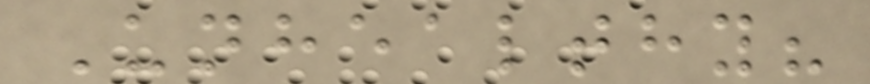Unhealthy?
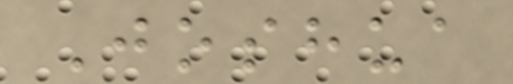Joshua
